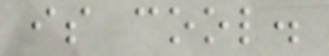is cool.
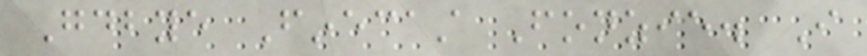Goodbye Finecast Fonzie. I
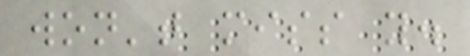won't miss you.
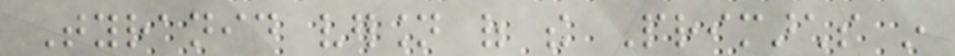Tyranid version of the Primarchs in
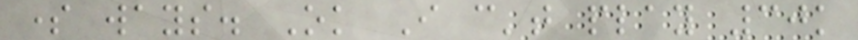some ways. Ok I can't play 30k
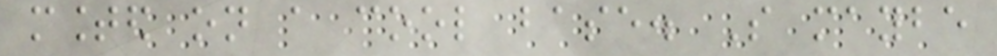mounted on a cool base. So maybe
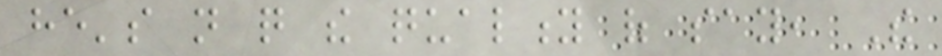he's not quite the quality of say, The
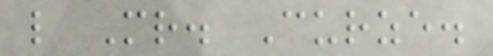like Mr. Curze.
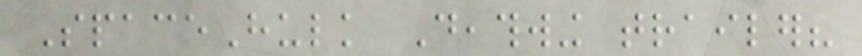SpaceHulk Deathwing trailer?
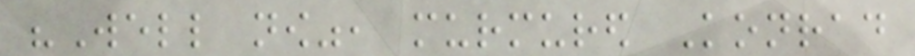"Well now", murmured Konrad
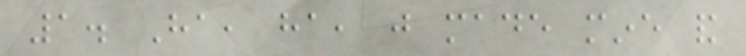1. Ha, ha, just made mine and
